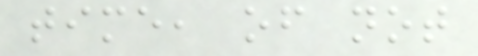time, of not
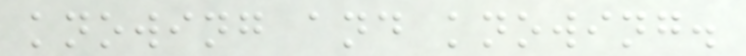knowing and knowing.
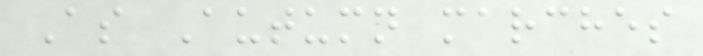As Autumn marches
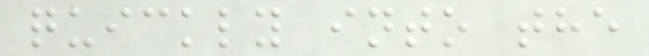quickly into the
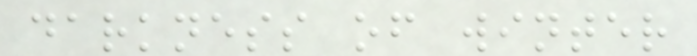darkness of winter
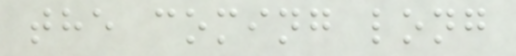the coming long
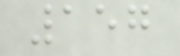157
